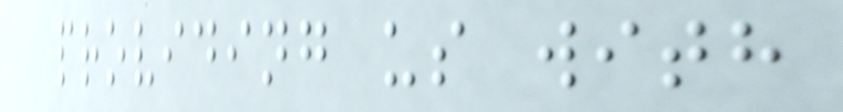providing us with
